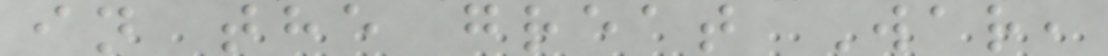in the great War,
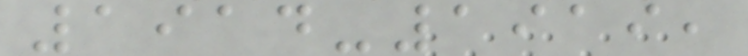1914-1919,
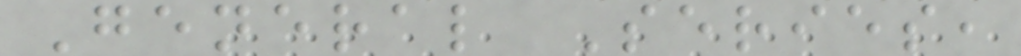General Series,
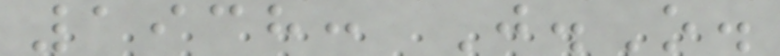1938: J.O.
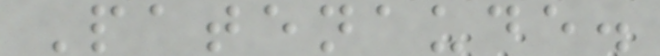Patenaude.
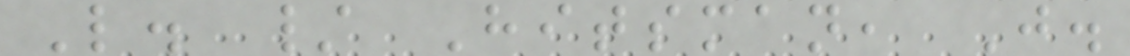L. / Hitsman, J.
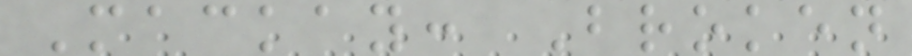Mackay: Broken
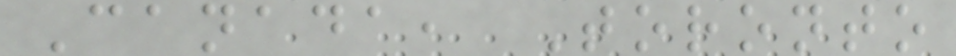Canada, Toronto
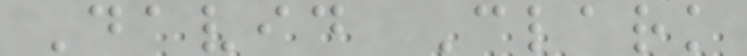David Clark
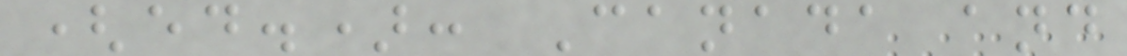(ed.): Canada and
